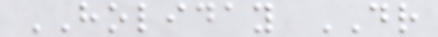HOLIDAY DR
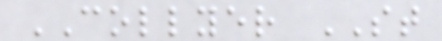COLLYER ST
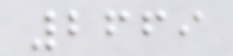2669
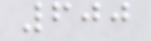600
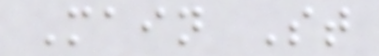Main St
